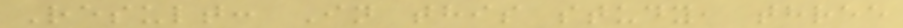Result: In this study, three
